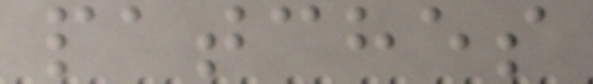patches
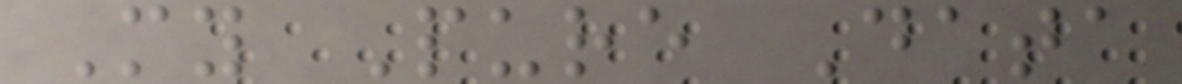My Pure Data
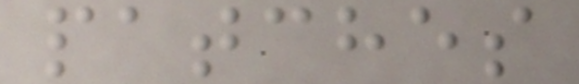patches
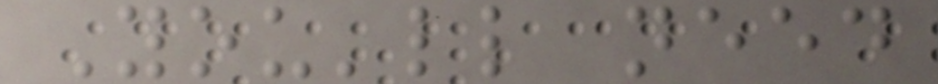You'll need
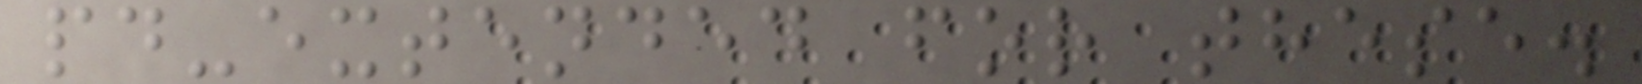pd-extended for these.
